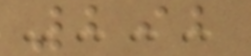292
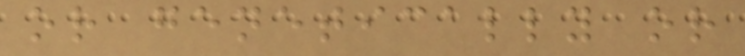or genetically or
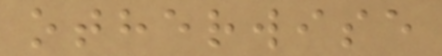otherwise
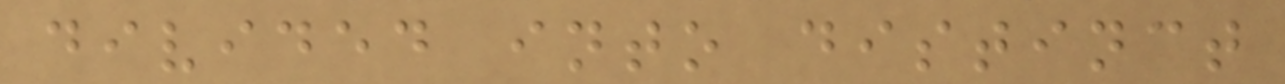divided into distinct
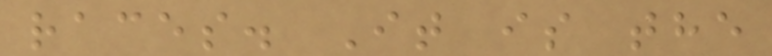races. It is the
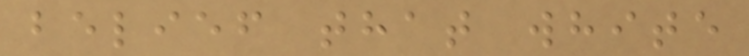belief that white
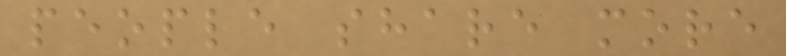people share more
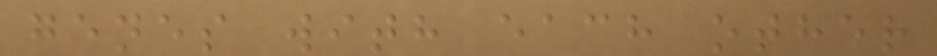genes with each other
